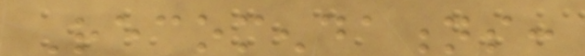Recomendations:
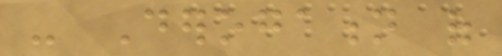- Derogation of
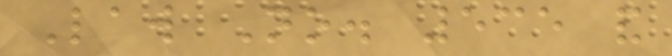Law No. 535 and
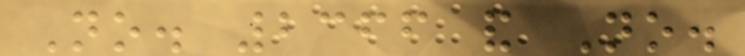No. 2366 and No.
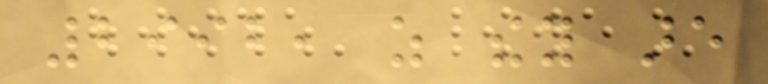2992, as they are
